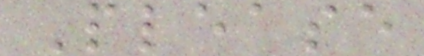Please
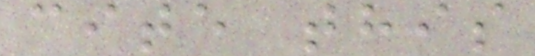cite this
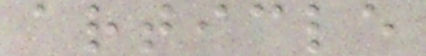article
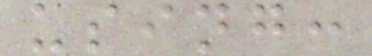using:
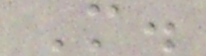M.
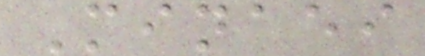Minaei
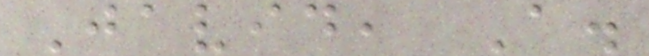Javid, A.
